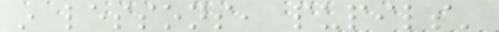in lessons, pupils'
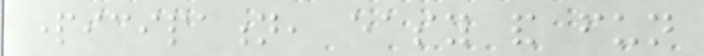participation, easy and fun
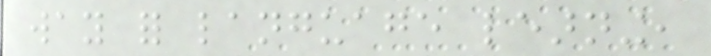way for language learning,
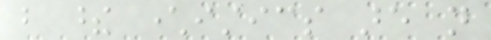but these characteristics are not
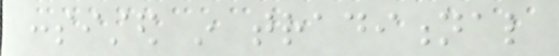consisted in traditional
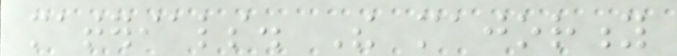materials. The majority
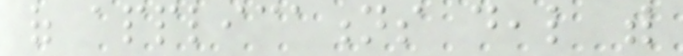of applications deal with
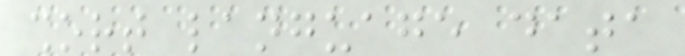short language data
